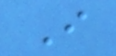I
